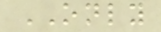ONLY
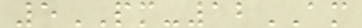5PM-12AM
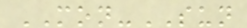MON-SUN
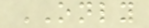ONLY
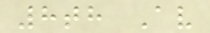8th Av
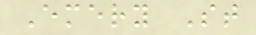Emery St
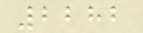2282
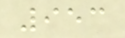953
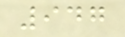947
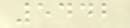5442
